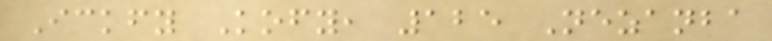Ickfy Kofy, 125 Nezanba
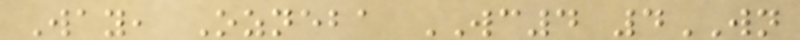Way, Ozneba WC4 4WN
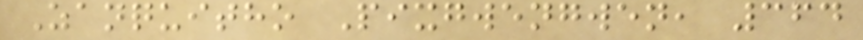Zanquitho Pixgwengwen, 364
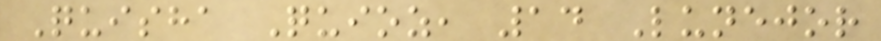Quisha Quioz, 14 Lunejor
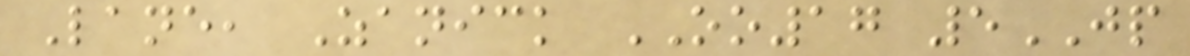Lane, Zanick OO17 5JP
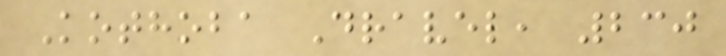Kothoba Dravel, 230
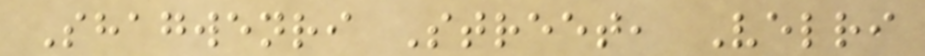Shagwenri Street, Velri
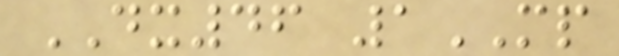DX46 1MP
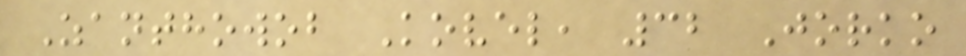Zanthowob Kovel, 32 Jorko
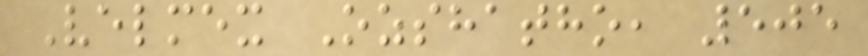Velmex Ozshatho, 505
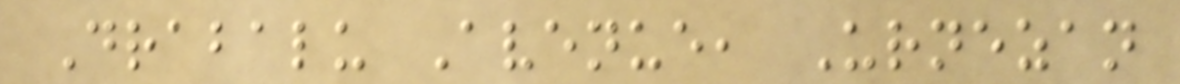Drabalu Avenue, Urnezan
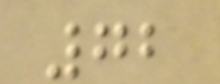72
